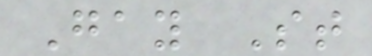Gay St
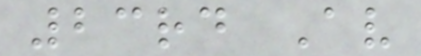23rd Av
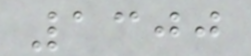1300
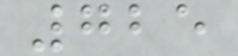725
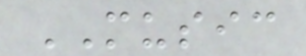MUSIC
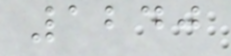1240
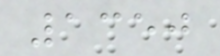1350
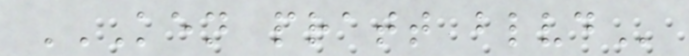KEN PRATT BLVD
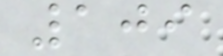109
